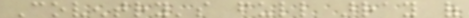Coventry's full array of
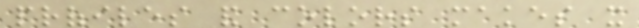profiles and colors makes it
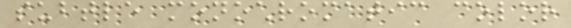subtle monochromatic color
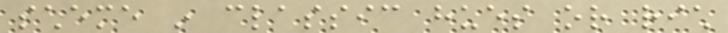scheme in classic hues or rich
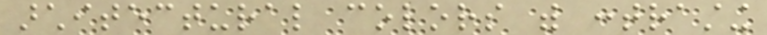architectural colors with contrasting
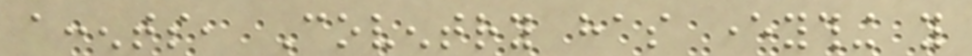accents, Coventry has everything you
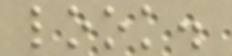look.
